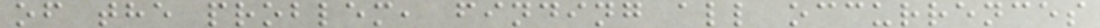of the problem, finding all occurrences
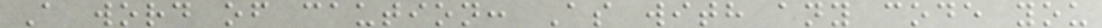A word of caution: As with any code you
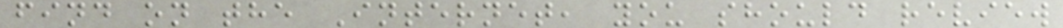find on the Internet, you should review
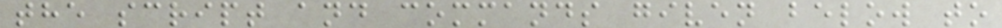the script and commands given below to
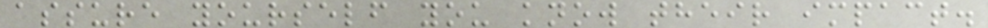assure yourself you know their impact.
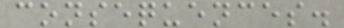consequences.
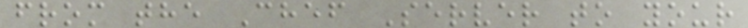from the Chef Server to your
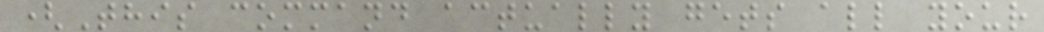(This command actually gets all your
